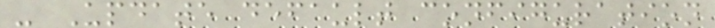- Update default configuration
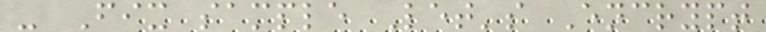- Fix sample Let's Encrypt
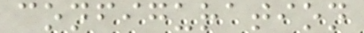configuration
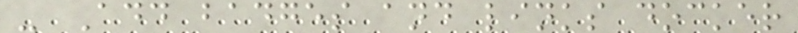- Add badges and links docker
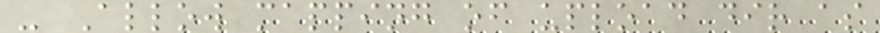- Allow mapping of upload dir as
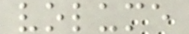volume
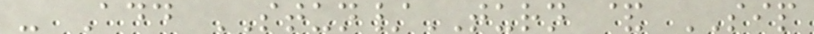- Add STUN/TURN & SIP
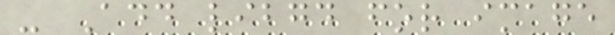- Add libgd for image
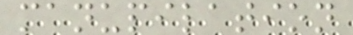manupilation
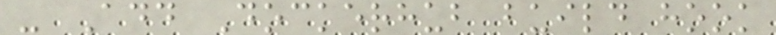- Add Dockerhub build hook
